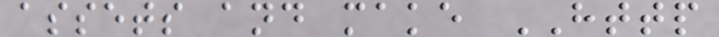assets and make HTTP
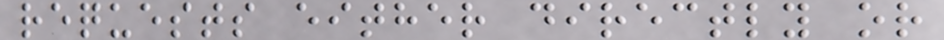requests either directly or
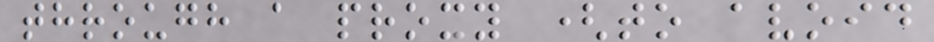through a proxy (to avoid
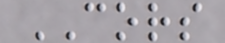CORS
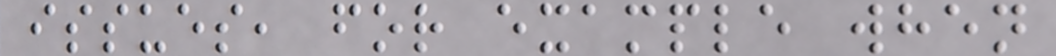issues, for example when
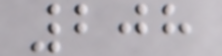208
